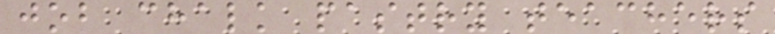job chalk pastry teachers
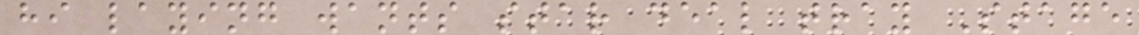hi laying wants star deal tray Stage
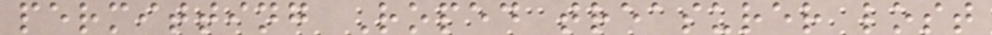permitting Roped treasurer lost
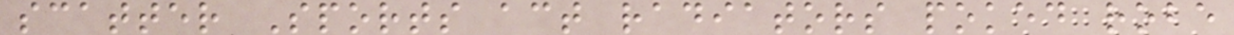scatter Sports act radiators poked robe
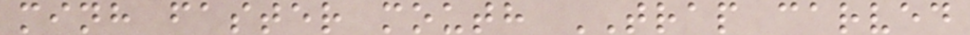minh faster mouth TRAP carved
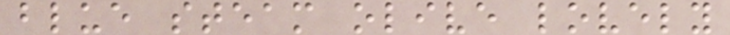blue steam olive lovely
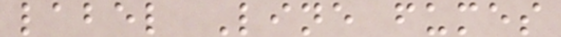label Line fumes
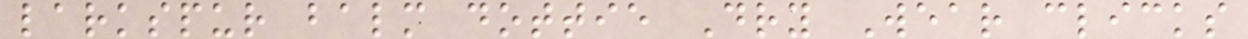larkspur balm dottie Dry Wear clicks
